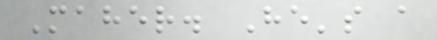Maher. He's a
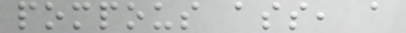pompous ass, a
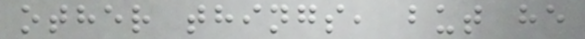other things, but he
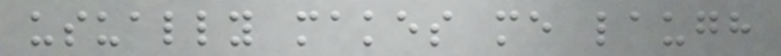usually makes me laugh
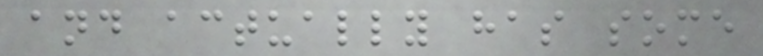and actually has some
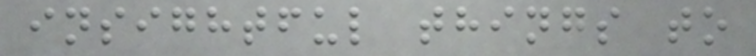insightful things to
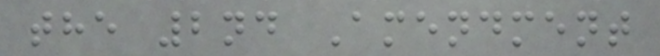the 2nd Amendment
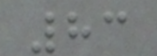83
